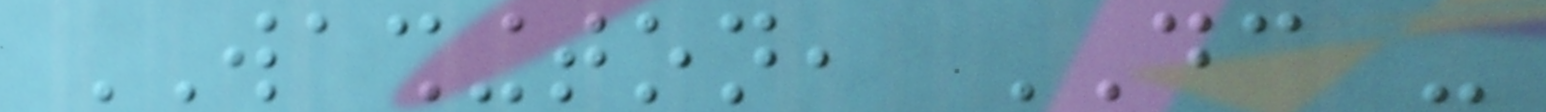WASHINGTON, DC -
